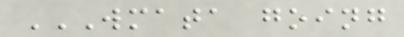WMATA GOING
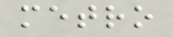metro
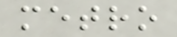metro
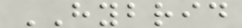HYBRID
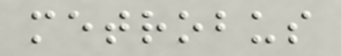metrobus
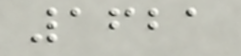1621
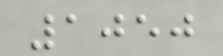1050
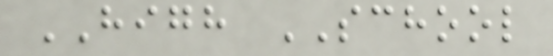HIGH SCHOOL
